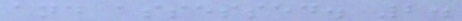and assessed. 2.
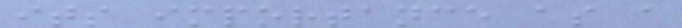its importance as a
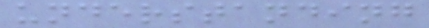understanding
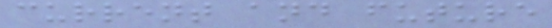current and future
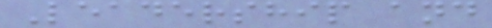Leadership and
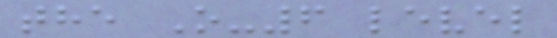the O-6 level
